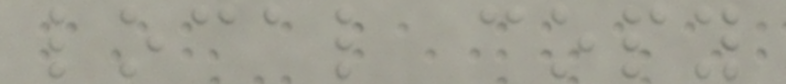local copy
